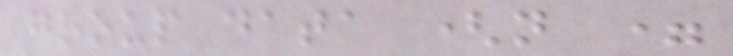group data (n =
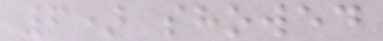6) showed
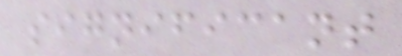significant
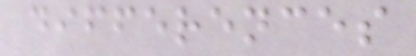differences
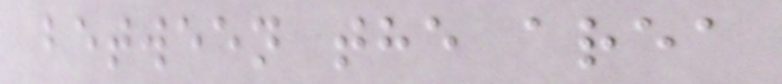between the area
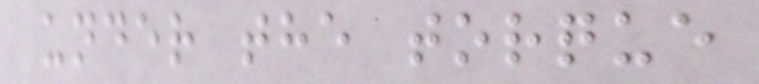under the torque
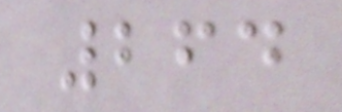264
